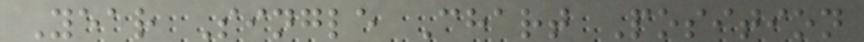Year Single Chart Position
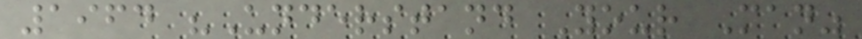1964 "Understand Your Man"
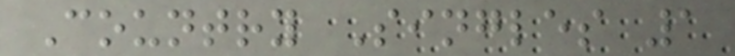Country Singles 1
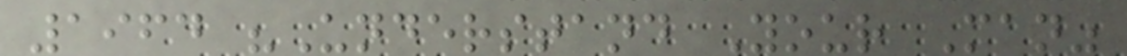1964 "Understand Your Man"
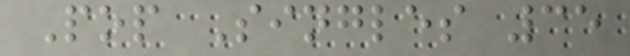Pop Singles 35
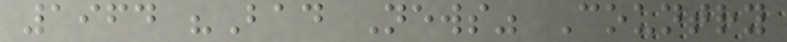1964 "Bad News" Country
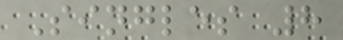Singles 8
